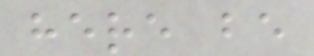here be
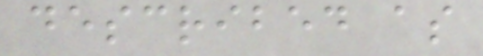described as
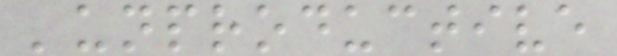'unproductive
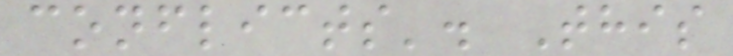conflicts'. This
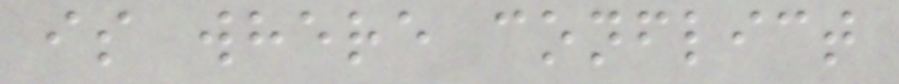is where conflict
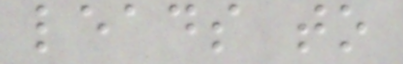leads to
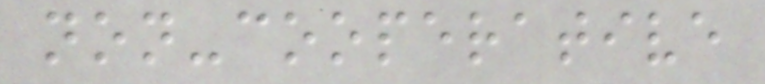non-cooperative
